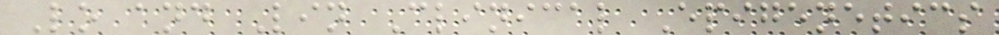Lo and Lin Clinical Epigenetics
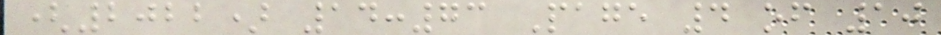(2022) 14:73 Page 4 of 10
